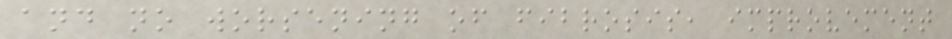and no worsening of fibrosis, improvement
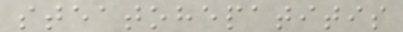steatohepatitis
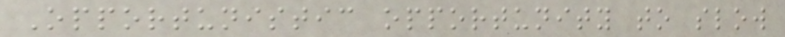Opportunistic opportunity to slow
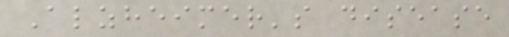Alzheimer's disease
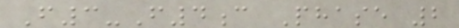F3-F4c Phase 2
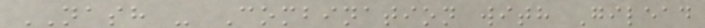NASH - Combination with Gilead
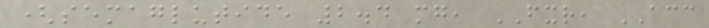(semaglutide 2.4 mg, FXR, ACC
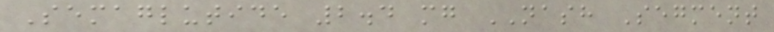Semaglutide 2.4 mg NASH Segment
